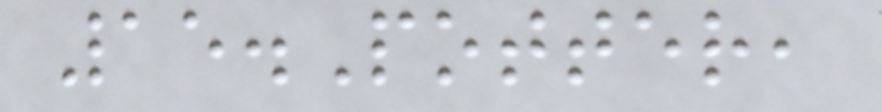15.Potter,
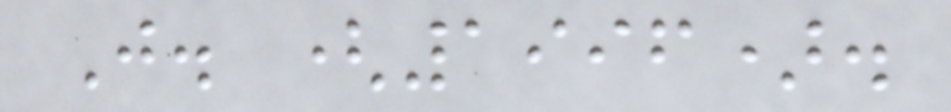J. (1996).
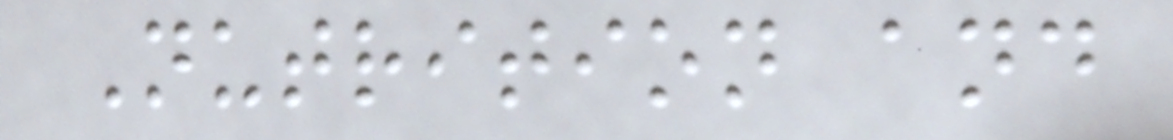Nutrition and
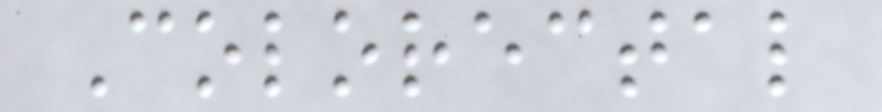Colorectal
